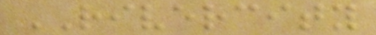RIVERCITY
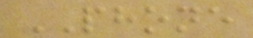PHONE
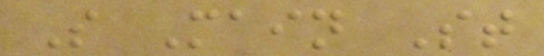S Main St
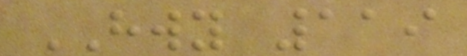HWY 119
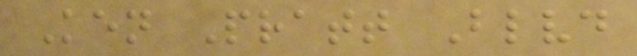Ken Pratt Blvd
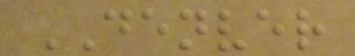DENVER
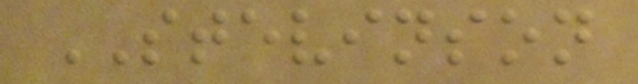STEVINSON
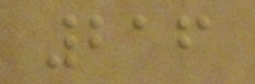216
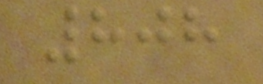808
